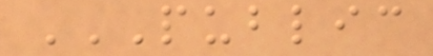PUBLIC
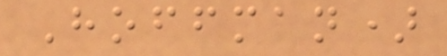Hoffman)
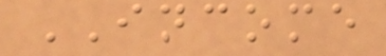INCOME
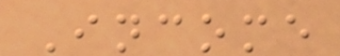Income
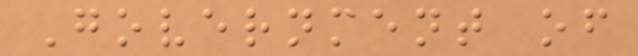Government of
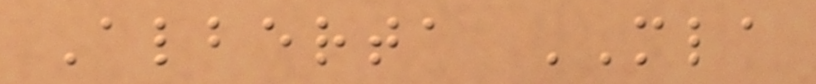Alberta MLA
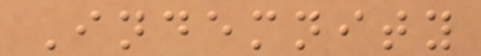Indemnity
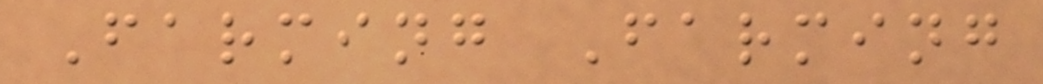Farming Farming
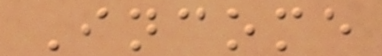Income
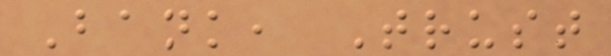Bank, Trust
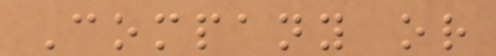Company or
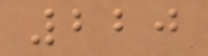220
